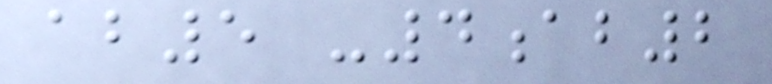ab5 -4ab2
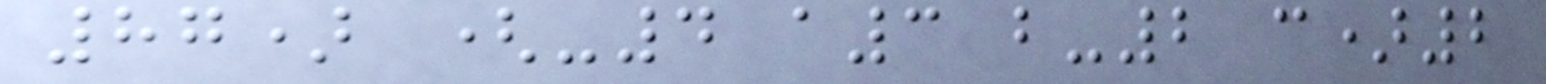87) (-4 a3 b-2 c)2
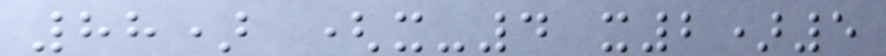88) (x-4 x2)5
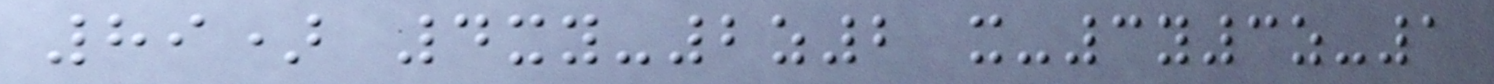89) 4xy-2z2 x-3y3z-1
